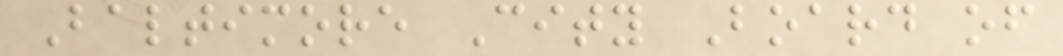Baltimore City Board of
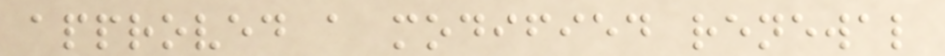approved a modified renewal
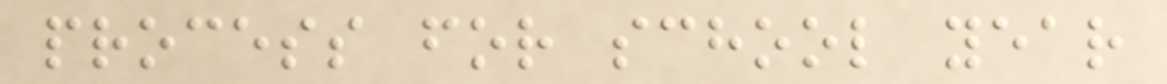process for school year
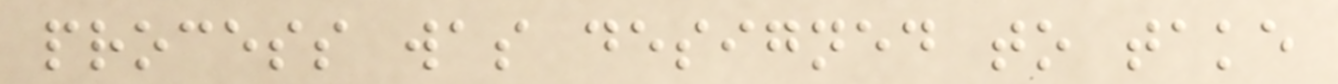process was designed to take
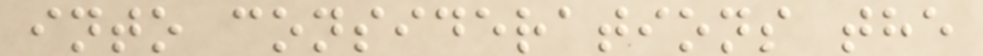into considerations the
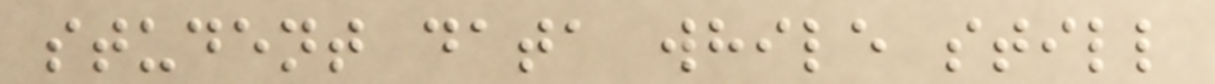student data while still
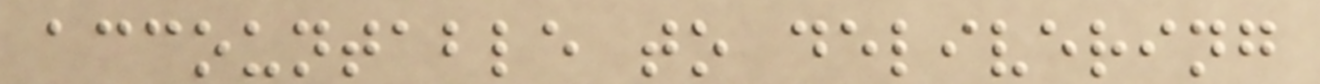accountable to delivering
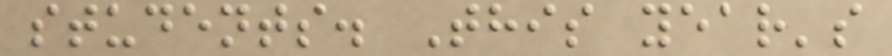students. This year's
